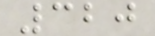320
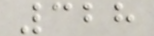328
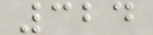324
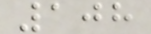108
